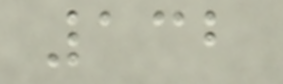132
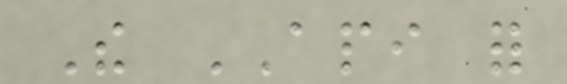The API for
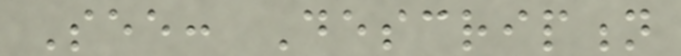See: Description
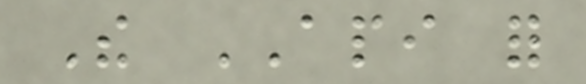The API for
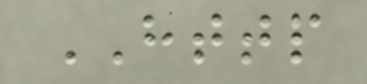HTTP
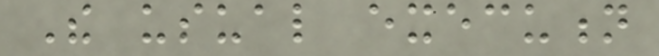The usual execution
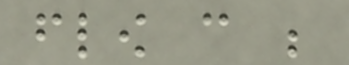flow can be
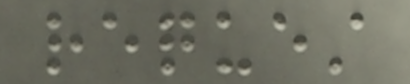request
